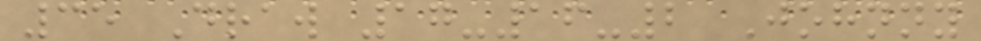35 Draw 17-16-2 Johnny
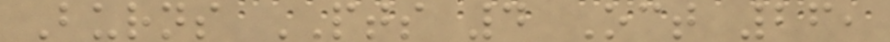Burns PTS 4 Oct 26,
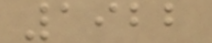1922
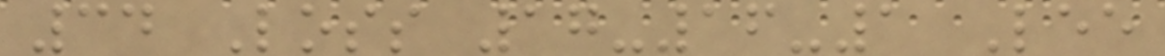34 Loss 17-16-1 Lee
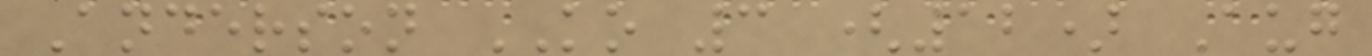Anderson KO 3 (12) Aug
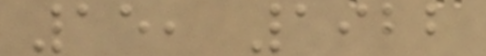15, 1922
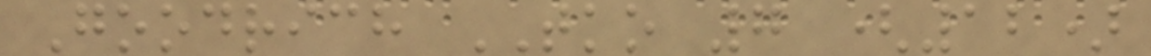Goodrich TKO 7 (12)
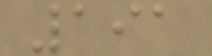191
